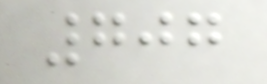707
